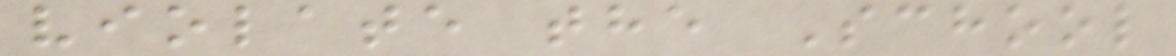violate the School
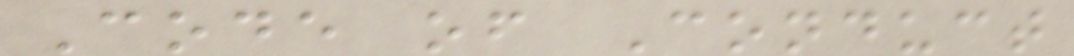Code of Conduct
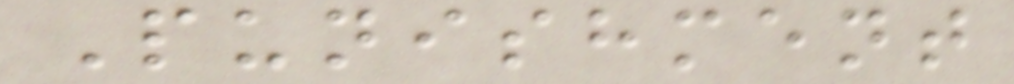Punishment
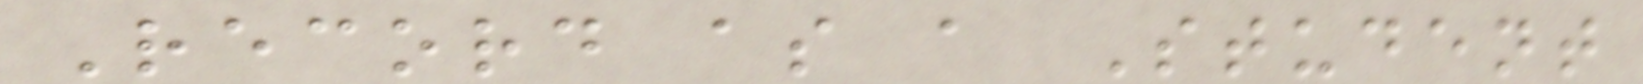Record as a Student
